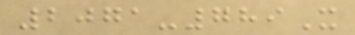2071-789X
